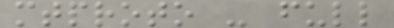mtproto - full
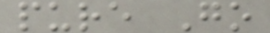pure Go
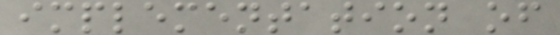implementation of
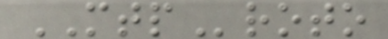MTProto
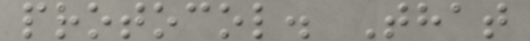protocol. That
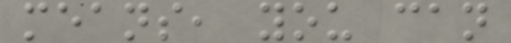means, you can
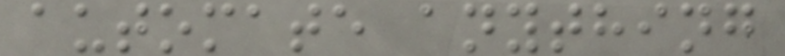automate anything
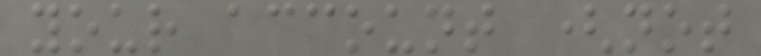your account (not
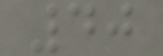40
